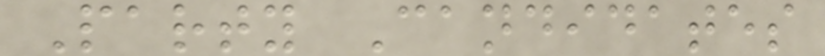Party Candidates
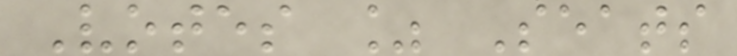Votes % Seats
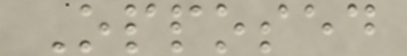Opposed
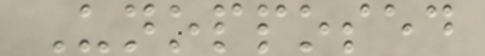Unopposed
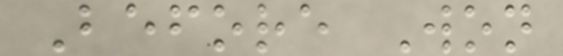Before Won
